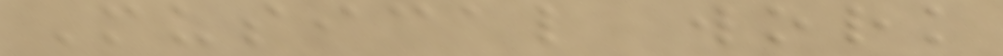Musical work
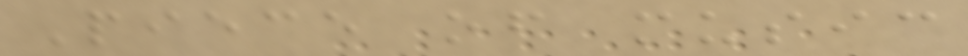Piece of music
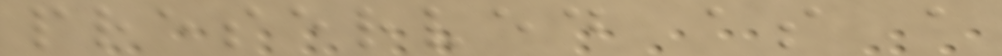preserved as a
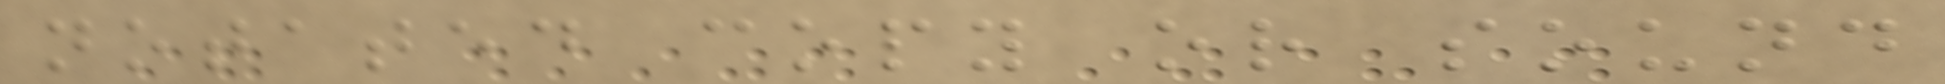notated copy or sound
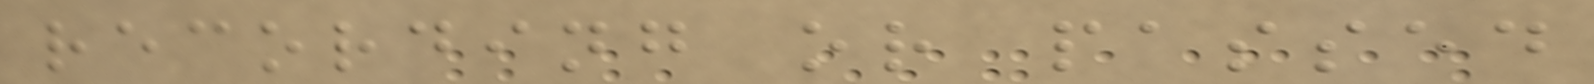recording or passed
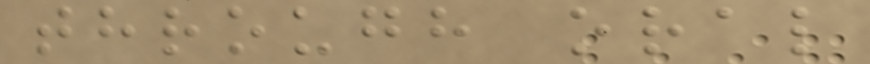through oral
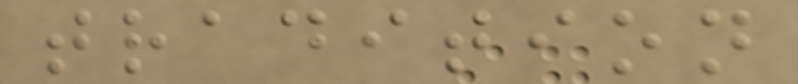tradition
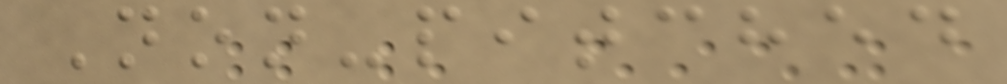Non-pitched
